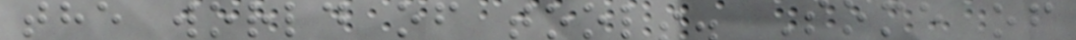the world of tools. Some of
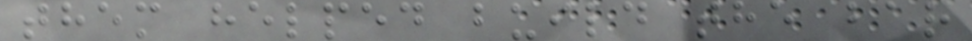them helped build the bar
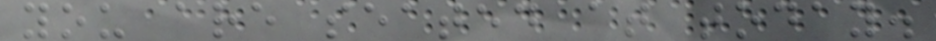you are seated at today.
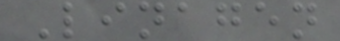Linagen
